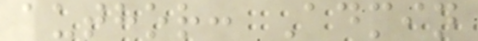author: Admin
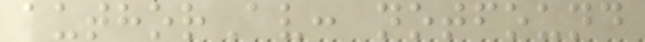authorAv: notfound
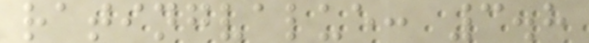ratingvalue: 3.8
